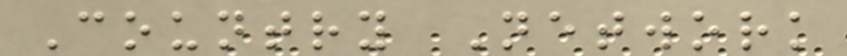Country Network
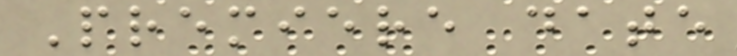Premiere date
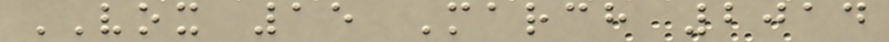VOX 15 March 2014
